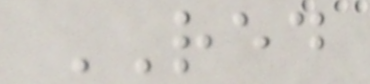RED
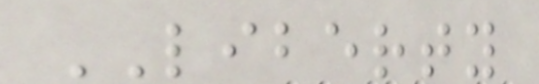LIBERTY
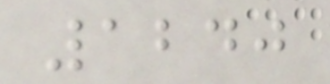1240
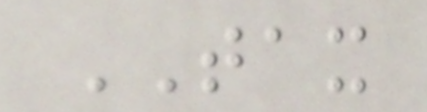TAX
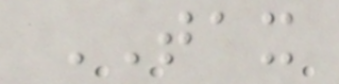TAX
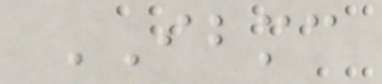IBMC
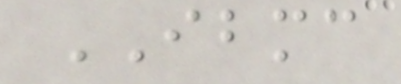IBMC
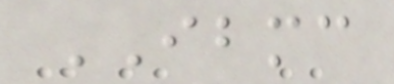IBMC
